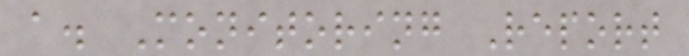a. Monitoring Report
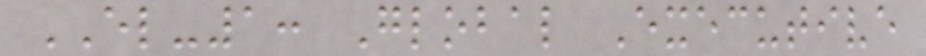EL-1: Global Executive
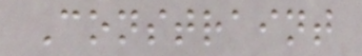Constraint
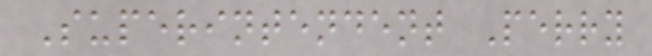Superintendent Perry
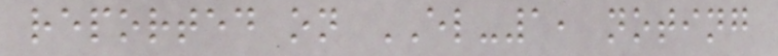reported on EL-1, noting
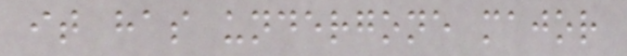it has undergone major
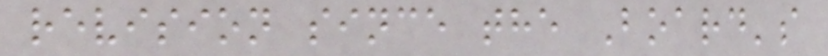revision since the Board's
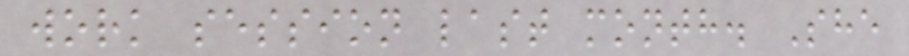work session last month. She
